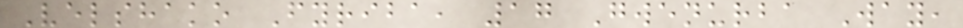Velshako Fyriba, 17 Gwenurba Way,
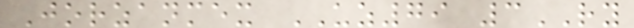Jorzanmex UZ79 3RY
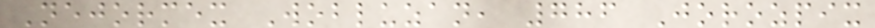Nejormex Wobluzan, 786 Jorozpix
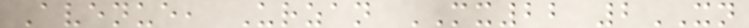Avenue, Urzan MX22 2XN
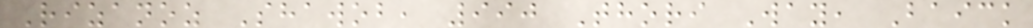Rizanoz Shawob, 990 Thori Way, Baick
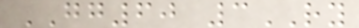GG60 3RY
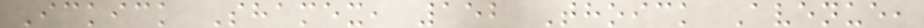Ickick Shamex, 152 Thoick Avenue,
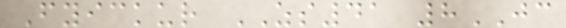Fyickur ZS41 8JC
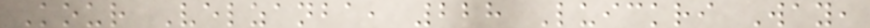Kour Velzanba, 228 Luickri Way,
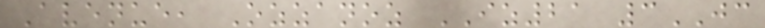Avenue, Ozzanoz IZ21 3JC
